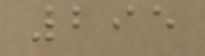295
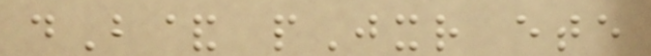dB& pJxr ete
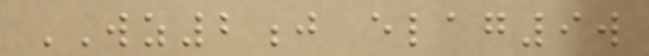WZ2j elag9w
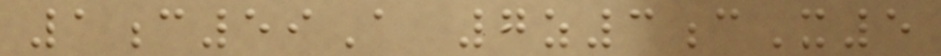1c59A 7z3cX5
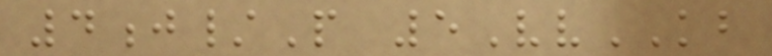4j/P 5VvKB
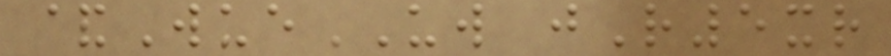&WueUW jR5xr
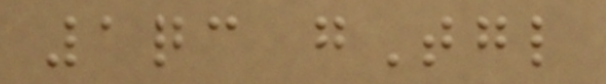1qc gTgl
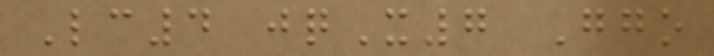Lc4 jqX7 Ggo
